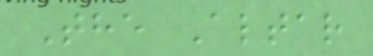The Altar
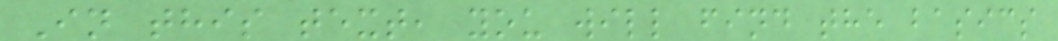In this text, you will find the basics
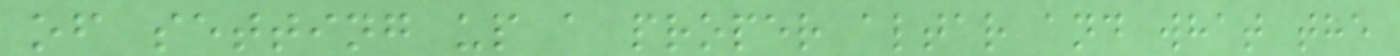of setting up a proper altar and what the
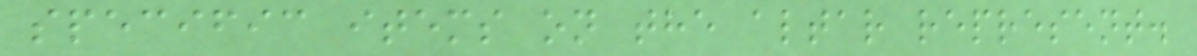specific items on the altar represent.
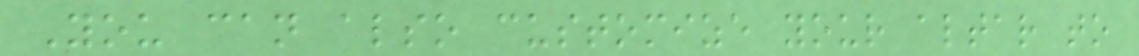You can also customize your altar to
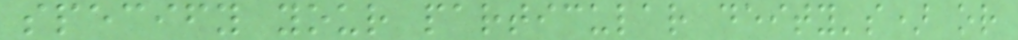specify your particular deity's) or
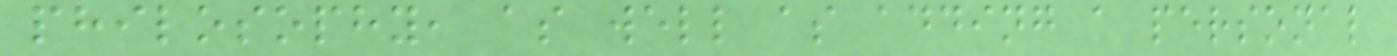philosophy, as well as adding a personal
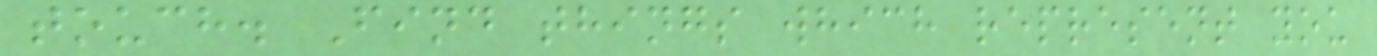touch. Find things which represent you
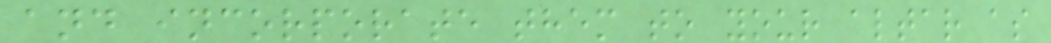and incorporate them to your altar as
